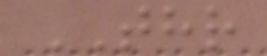THR
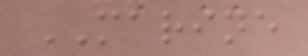MARINE
